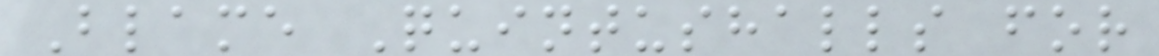Blame Quintushalls for
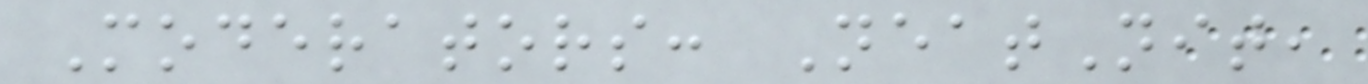Moderators: NeatNit,
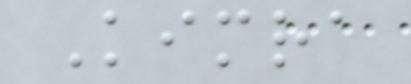Kimra
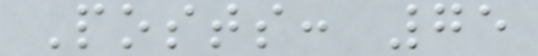Posts: 75
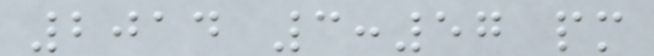2014 3:57 pm
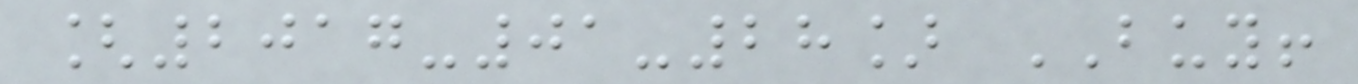[2017-01-28] BUY!
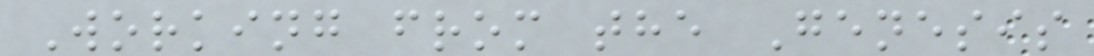Working from the Genesis
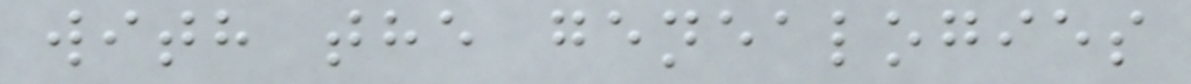with the genealogies
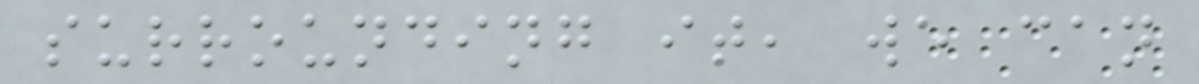surrounding it, we can
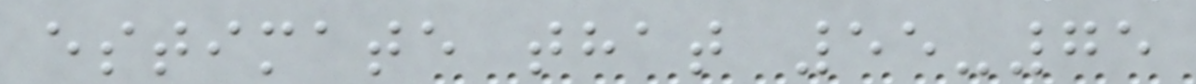estimate that 55-75
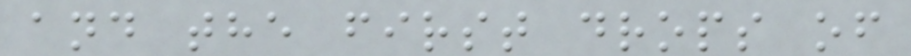and the first drops of
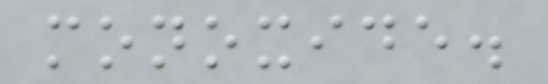monoxide.
